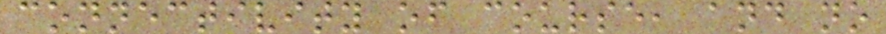connectivity of course, and no
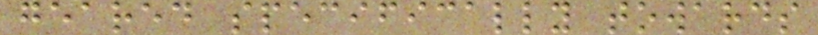geared specifically towards
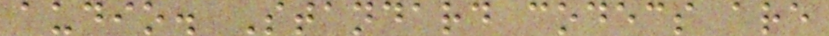audio. Standard codecs are
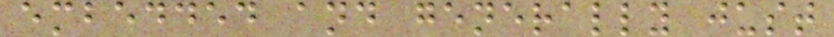embedded and generally just
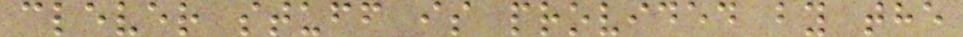clever stuff is provided by the
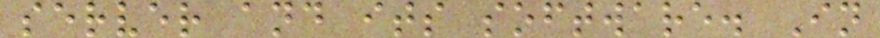server and its software. In
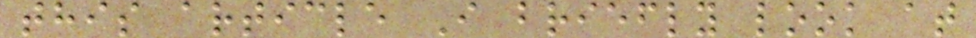this article I briefly look at
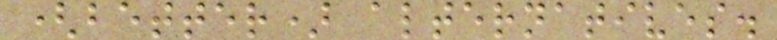(better) alternatives.
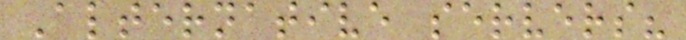Alternative servers?
